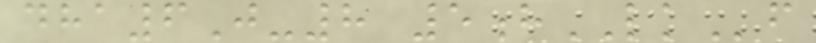dha6J-8 5hLKf
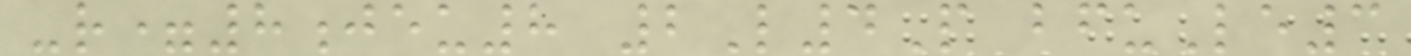-r=8jeu8 2L4P bfuLe3
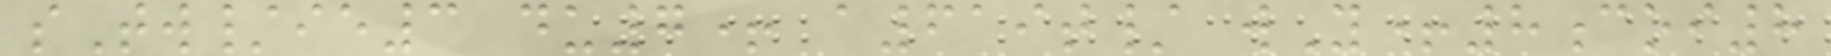sTw/ie3 du7+ a619t/ wY+8coi8
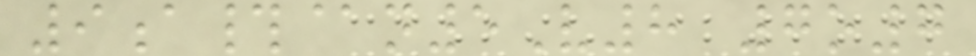9a#@n5V8 7o7
